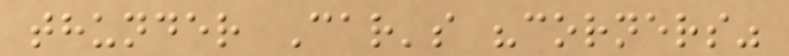thunder Car's "corners"
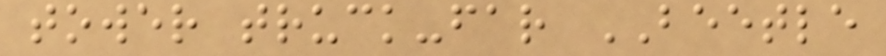tower truck-far BEETLE
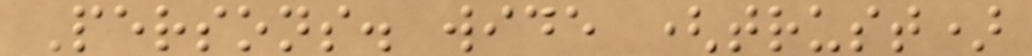Persons. wide (trust)
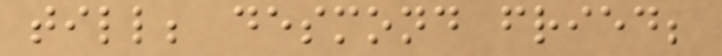till; desmond fried;
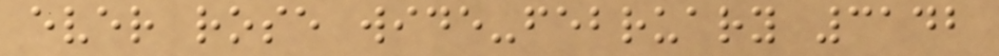ever rose wide-february 3142
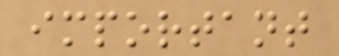important
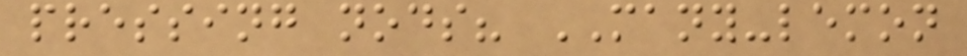pressing nods? MANY-lemon
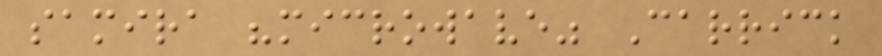samira "microwave" Carrick
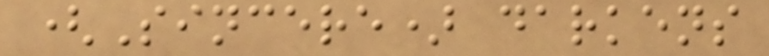(Sincere) darkens
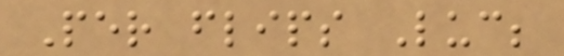Per flips Luc;
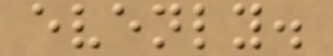evenly.
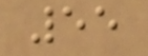55
